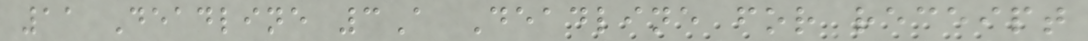11 Deadline 3A Deadline for receipt
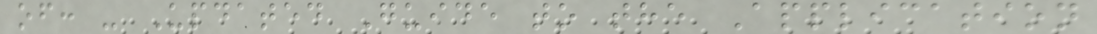of: - Updated Guide to the Application
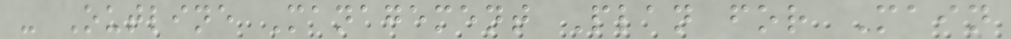- Outline Management Plan for Main
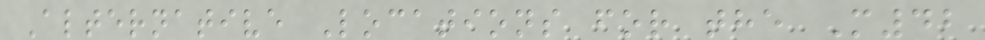Alternative Locations for the M42
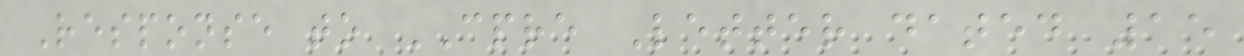Response to CPRE Letter dated 15
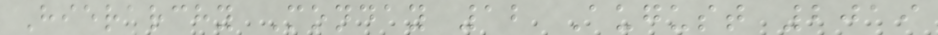Hierarchy Monday 12 August 2019
